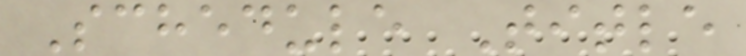Schedule Title
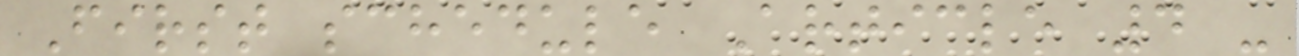First schedule Article 4 -
